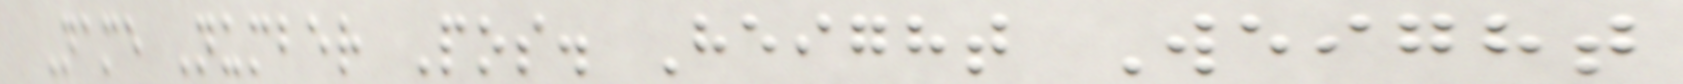Name Number Pos. Height Weight
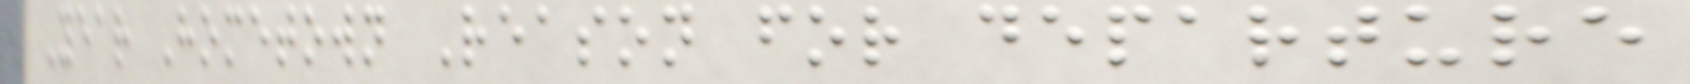Year Hometown Reason for departure
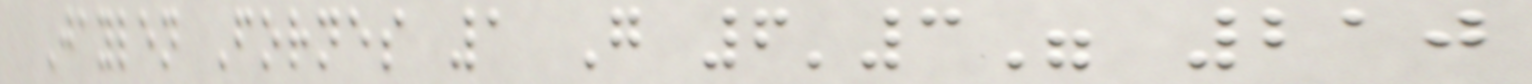Jaylen Fornes 1 G 6'3" 210
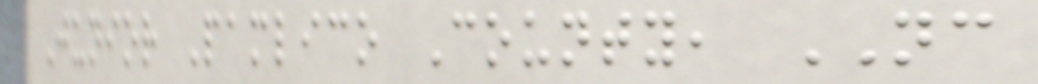Junior Pamlico County, NC
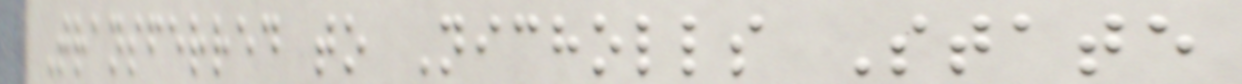Transferred to Nicholls State
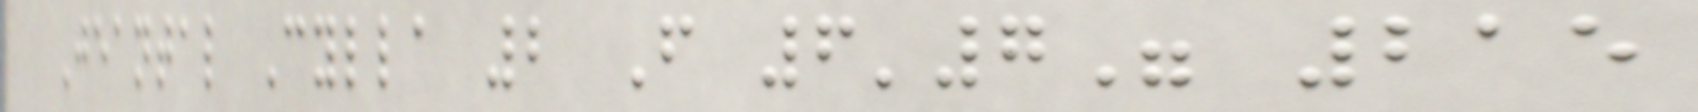Jeantal Cylla 2 F 6'7" 215
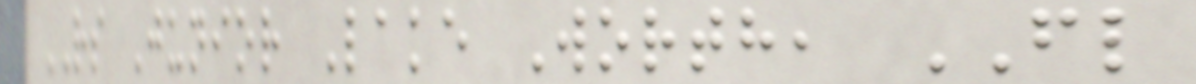RS Junior Lake Worth, FL
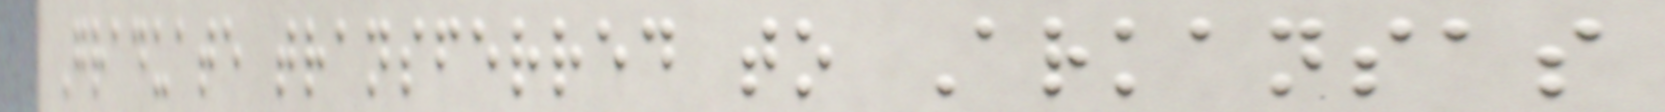Graduate transferred to Arkansas
